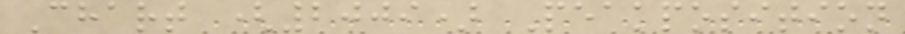Chart (2009) Peakposition
